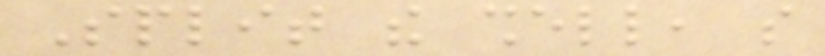Split the shell, so
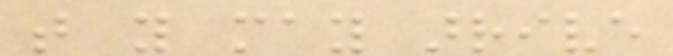that you may arrive
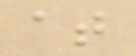at
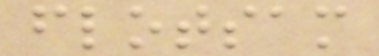flotsam
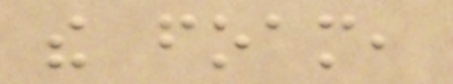the foam,
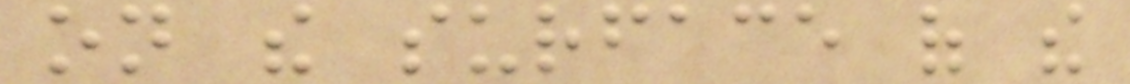on the surface of the
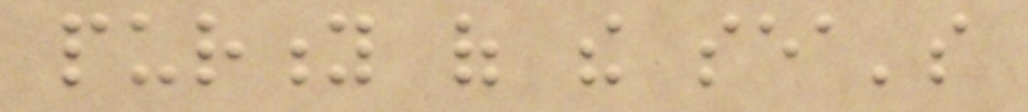purity of the sea's
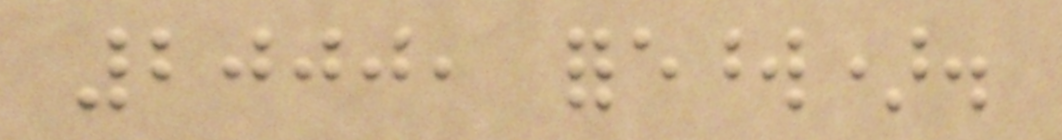2000, foreword).
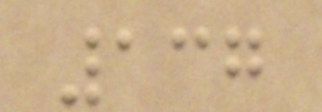137
